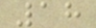18
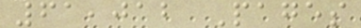61,012 Pages
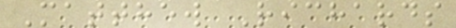Matthew Richards
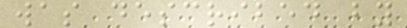was described by
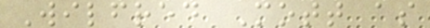Wilfred Mott as
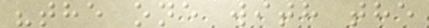"the one with the
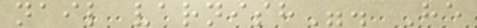nail varnish". He
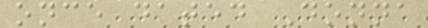once dated Donna
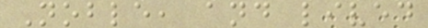Noble, and lived
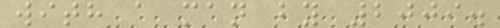with a man by 2009.
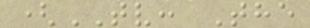(TV: The
